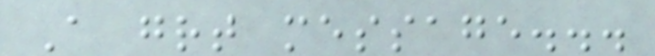A great message...
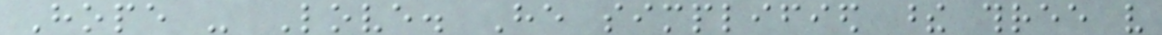Hope - Love. He simplified these three very
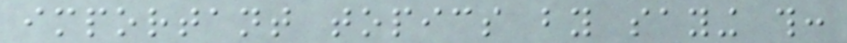important topics by saying this:
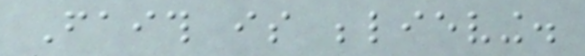Faith is believing.
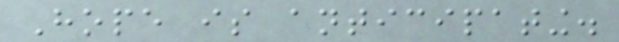Hope is anticipating.
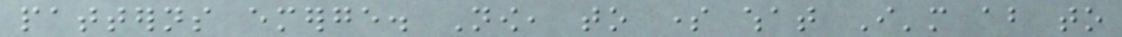patterns emerge. Now, to some what I'm about to
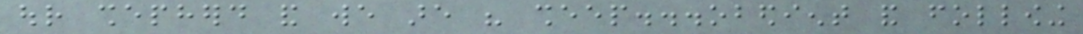our shepherd and we are his sheep...obedient and following
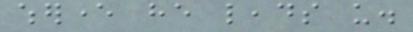wherever he leads us.
